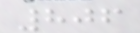806
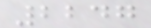2247
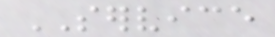SERVICE
